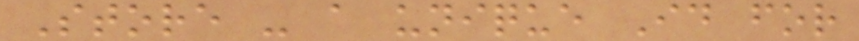Store - a unique Id for
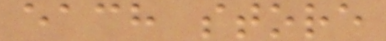each store
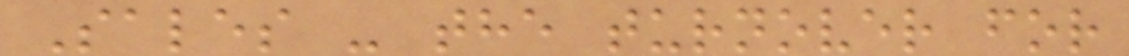Sales - the turnover for
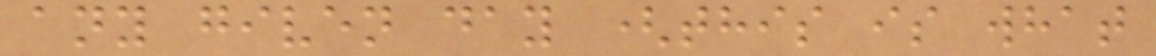any given day (this is what
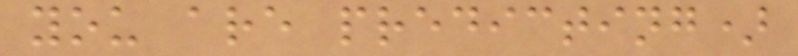you are predicting)
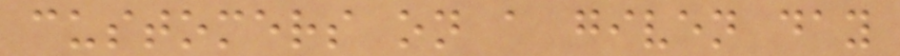customers on a given day
